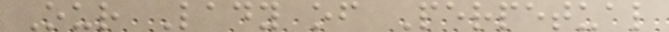Our Lady of Perpetual
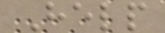Help
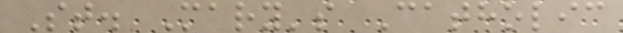St. Mary's Catholic
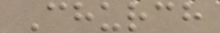Church
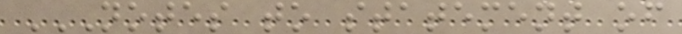NOTES TO STATEMENT OF
